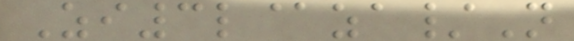Zi3l@za/N
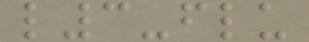l3-flu
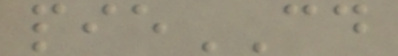pieCD
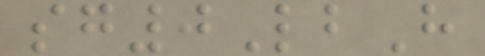sg0LbH
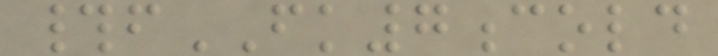#fFK7cold
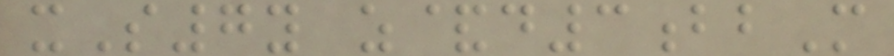xS7y z&d3bbM
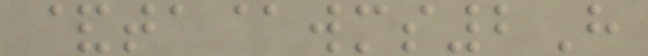&ta@wms2H
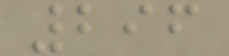296
